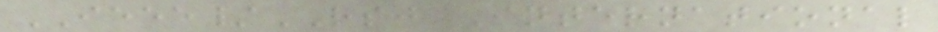IEEE/RSJ International
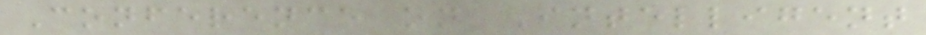Conference on Intelligent
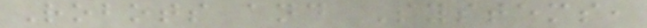Robots and Systems,
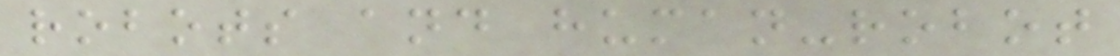robots and human-robot
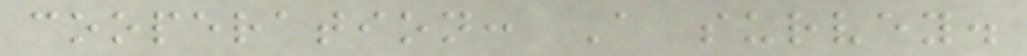cooperation: A survey.
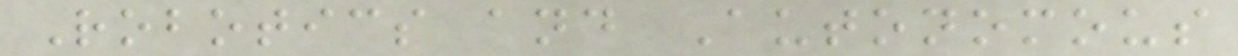Robotics and Autonomous
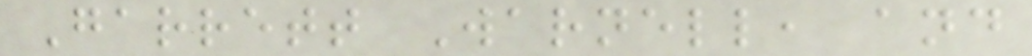Garrett Warnell, and
